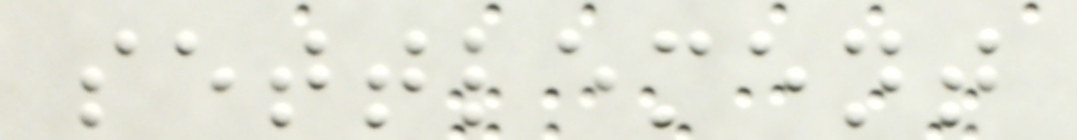settlement
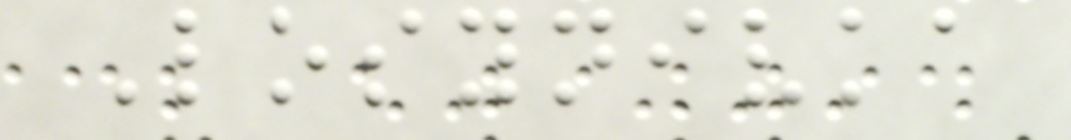Losynivka
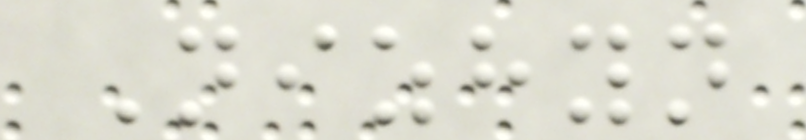Nizhyn
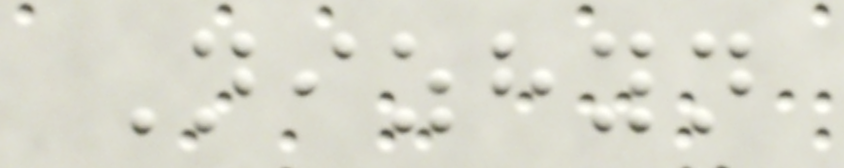Nizhyn
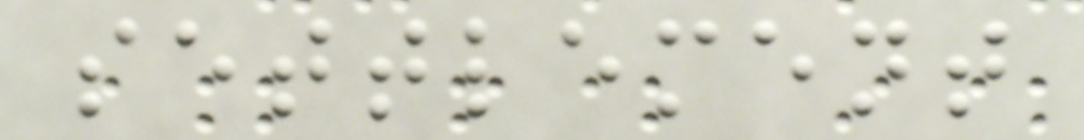settlement
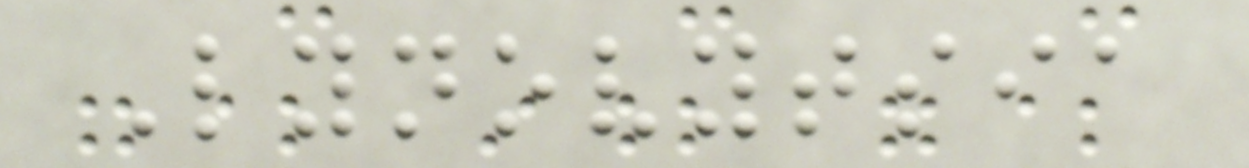Lynovytsia
